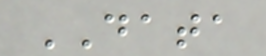DATA
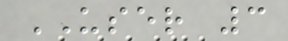USER 3
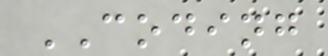CODING
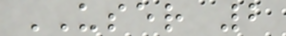USER 2
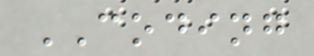CODING
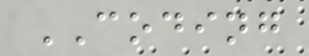CODING
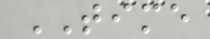TIME
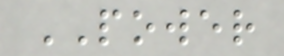POWER
